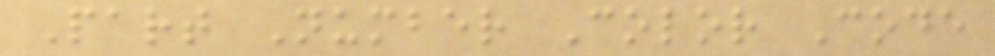Part Number Color Code
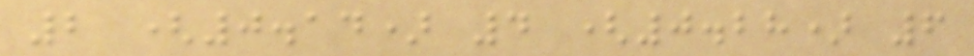2 (0.14) 4 (0.28) 6
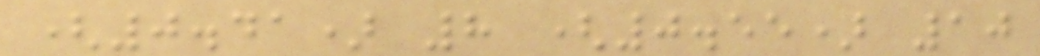(0.41) 8 (0.55) 10
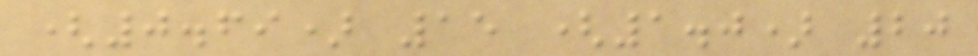(0.69) 15 (1.0) 20
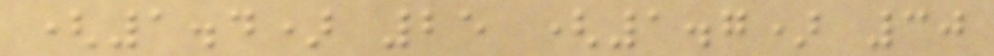(1.4) 25 (1.7) 30
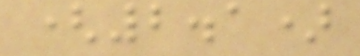(2.1)
